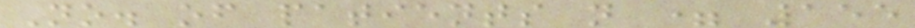No. of patients n = 155
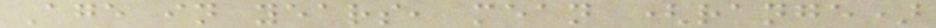Age in years, mean (range)
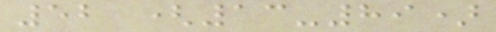52 (13-89)
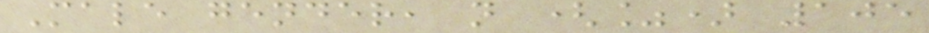Male gender, n (%) 105
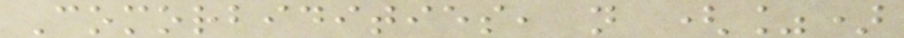Comorbidities, n (%)
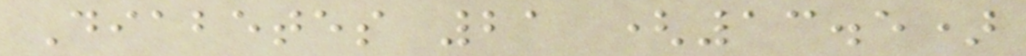Diabetes 21 (13.5)
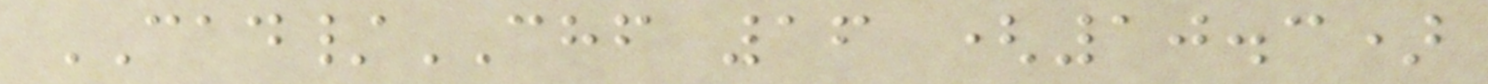CAD/CHF 16 (10.3)
